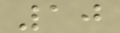10
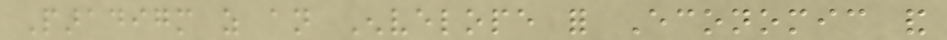Paradigm as an Envelope for Economic and
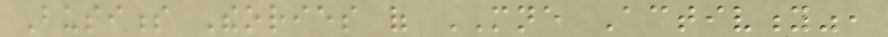Business Theories of MNE Activity",
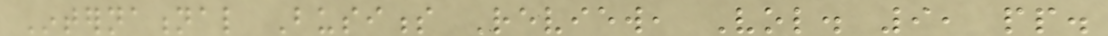International Business Review, Vol. 9, pp.
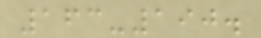163-190.
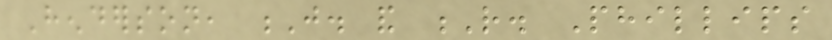Henderson, J. and R. Phillips
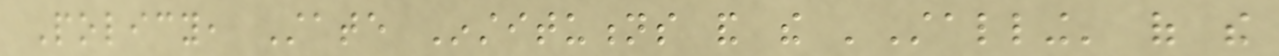Policy, State Institutions and the 'Stalling' of the
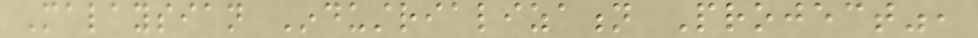Malaysian Industrialization Project",
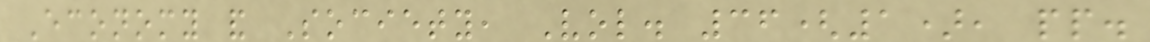Economy and Society, Vol. 36(1), pp.
